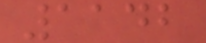1142
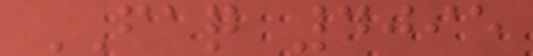FAQ 4095
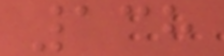138
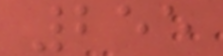255
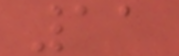11
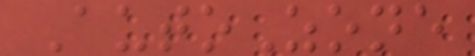AutoZone
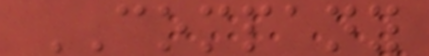COMPANY
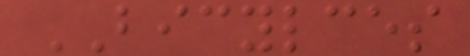BICYLCES
